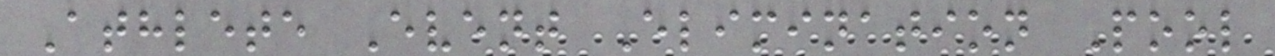Athlete Event Elimination Pool
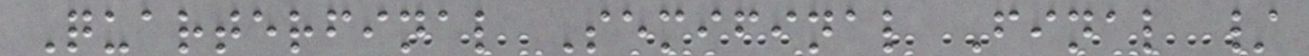Quarterfinal Semifinal Final /
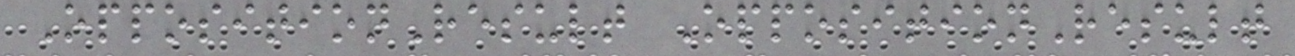OppositionResult OppositionResult
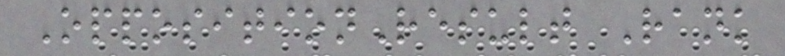OppositionResult Rank
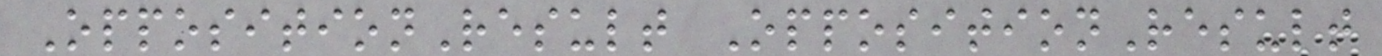OppositionResult OppositionResult
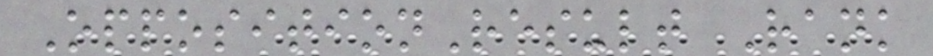OppositionResult Rank
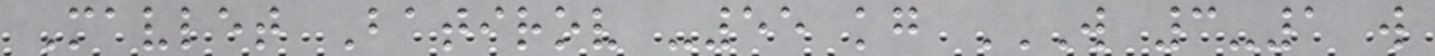Mavlet Batirov -55 kg W 3-1 W
